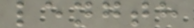length
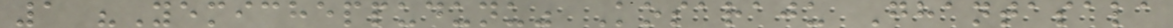1 "Yemicheppudunu" Kosaraju Ghantasala
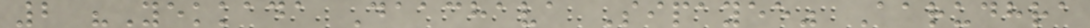2 "Yekkada Daachava Sipayee" Aarudhra
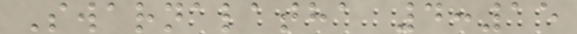Swarnalatha 4:15
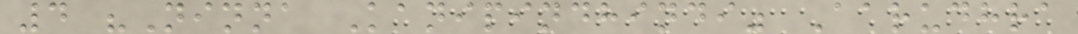4 "Ninna Kanipindhindi" Aarudhra
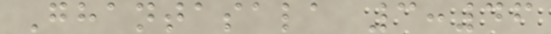Ghantasala 3:46
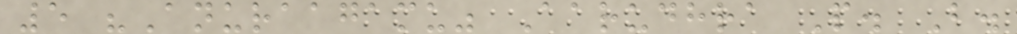5 "Anuraagamu" Aarudhra P. B.
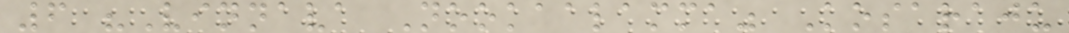6 "Vinnava Nookaalamma" Kosaraju
